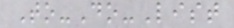To-Do-List
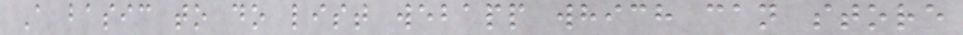A basic to do list webapp which can store
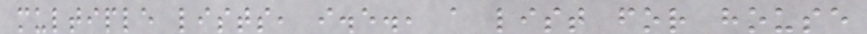multiple lists, i.e., a list for house
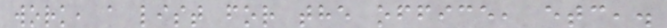work, a list for the office, etc,.
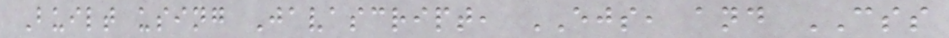Built using Javascript, EJS, and CSS
